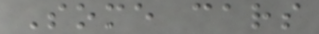Some cars
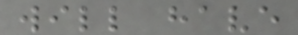will have
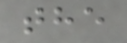the
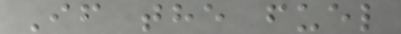If the fuel
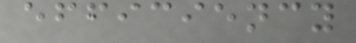efficiency
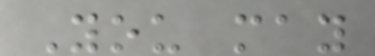You may
